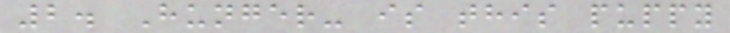2. Hunger- is this puppy
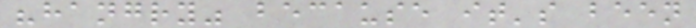"hangry" because it's been
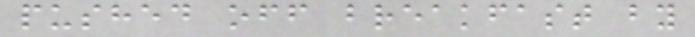pushed off breakfast by
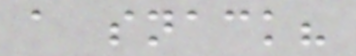a snack?
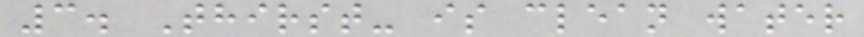3. Thirst- is clean water
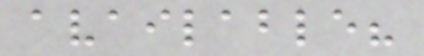available?
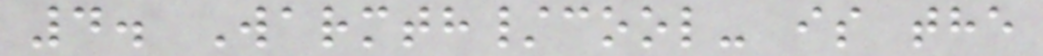4. Warmth/cool- is the
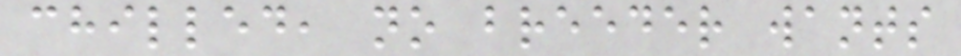chilled, no breeder wants
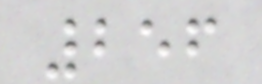256
